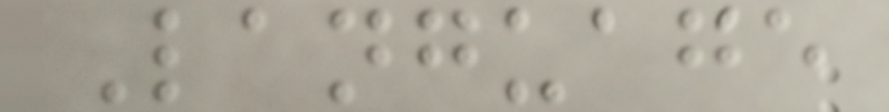Language
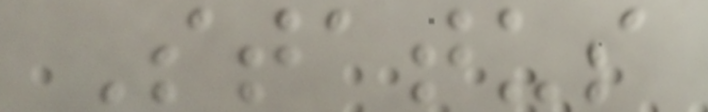Status
